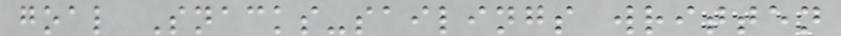goal Snacks-sailings written
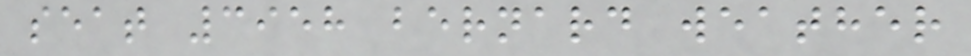seat 3958 bernard weather
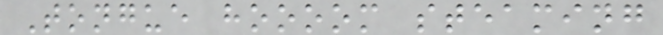Tongue hoooom steaming
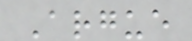Argue
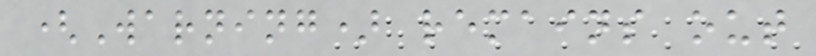(Warning) remains out
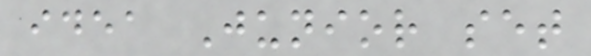idea Junior set
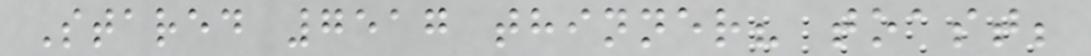Stared 7517 thinner? toast;
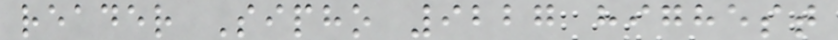reader Sipho 9227 highest
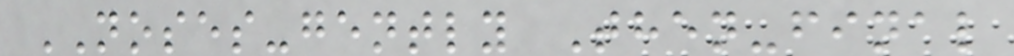NOSES-gently Then-final
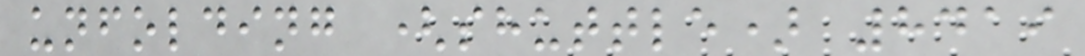unfolding (shuttle) 8419
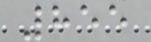855
